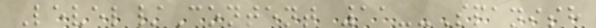Level/Content 11--Spanish
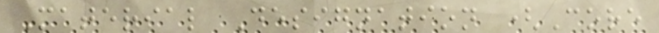Material Designation (Core
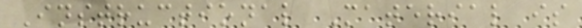Instructional Material is
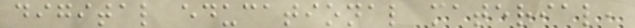digital educational material,
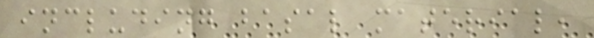including basal material,
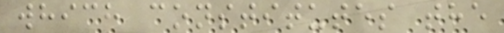which constitutes the
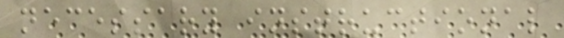necessary instructional
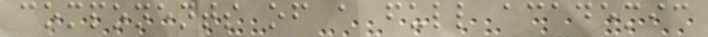components of a full academic
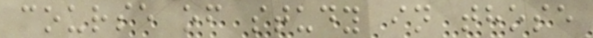course of study in those
